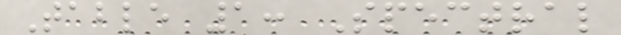Table 1: Spectral
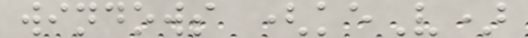windows (keV)
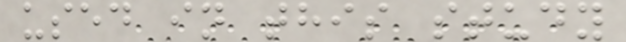used in this study
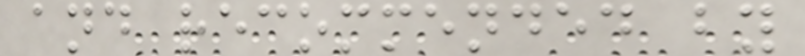and recommended by
